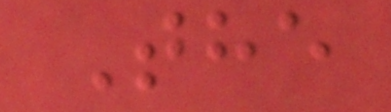The
